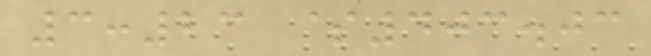3:23 $403.03
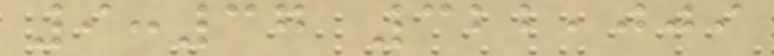9:37 322,009
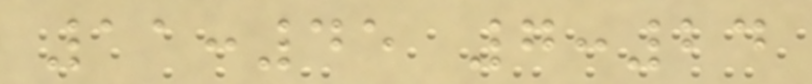11:45 7:24
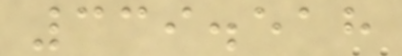339.518
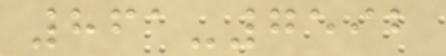861-7592
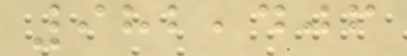982,406
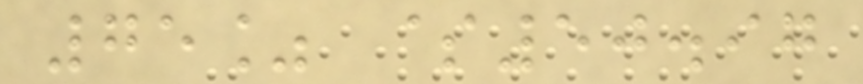75% $50.97
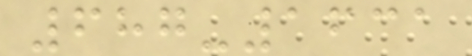687-1631
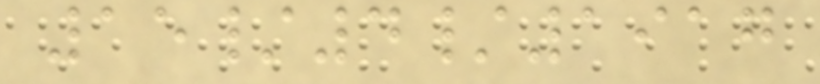15/4/1917
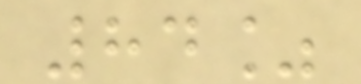84%
